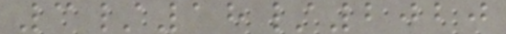3/18/2020
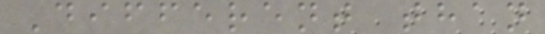Different than
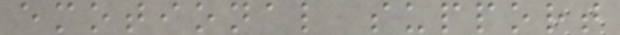emotional support
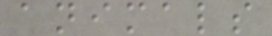animals
